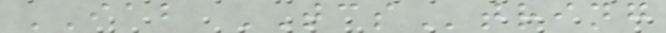IAB TCString
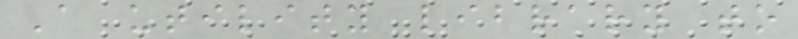A utility library to
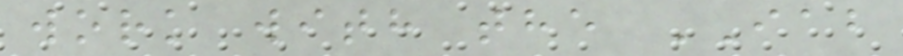work with the IAB
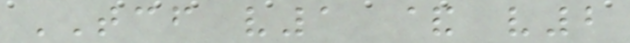TCF v1 & v2
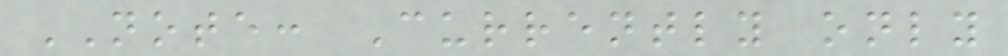NOTE: Currently only
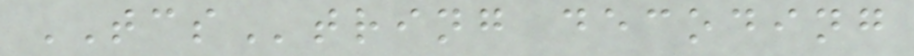TCString decoding
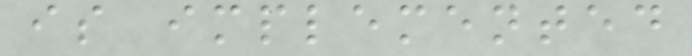is implemented
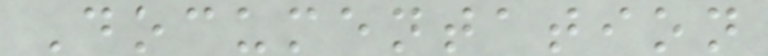Documentation
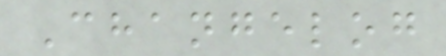Changelog
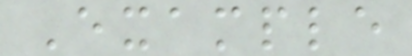Example
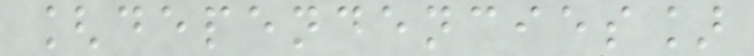[dependencies]
